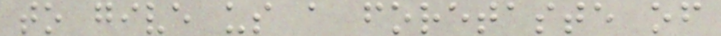to give us a foretaste of
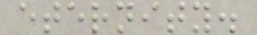eternity.
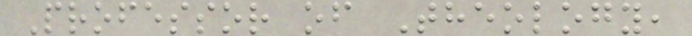Professor of Theology,
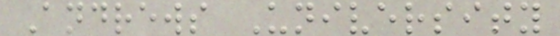Andrews University
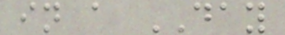in a DAY
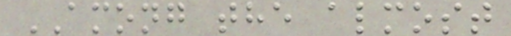AMONG the almost
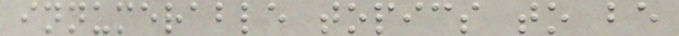innumerable topics to be
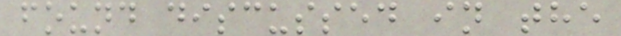found discussed in the
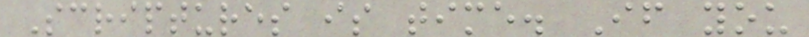Scriptures is time. If you
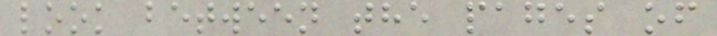look between the pages of
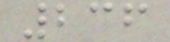236
